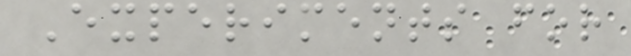Experiments for
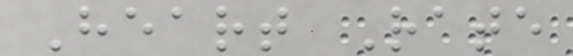Heart Rate
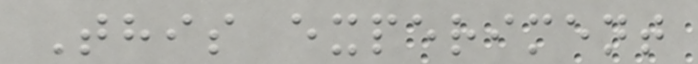This experiment
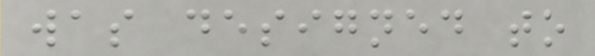was designed to
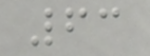63
